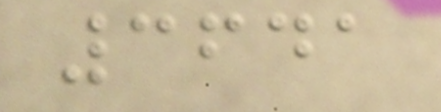3641
